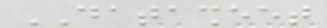DATASHEET
